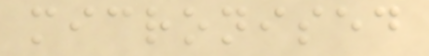micronised
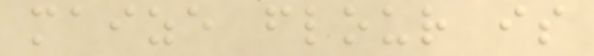maize flour is
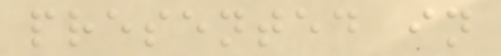presented in
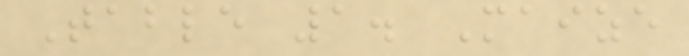Table 1. Maize
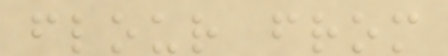flour from
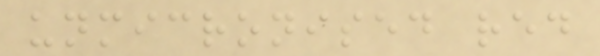unmicronised red
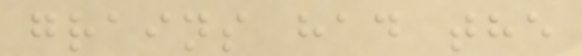grains had the
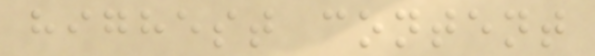highest content
